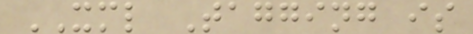XML Tagging is
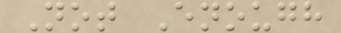Not Enough
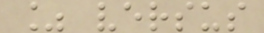% versus
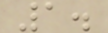1.
